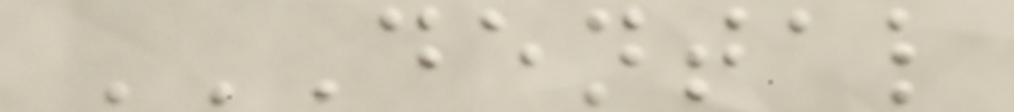DENTAL
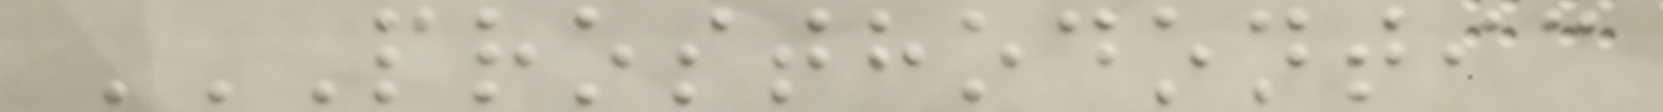PROSTHODONTIC
